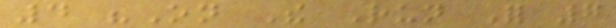4 "On The Run For 7
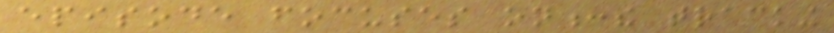episode focuses on:the tracking
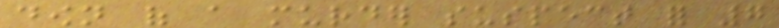down of a murder suspect for 7
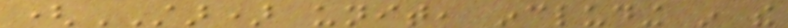(STAR) unit, including in the
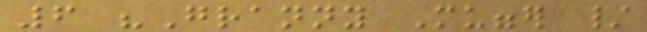6 "Granny Mugger /
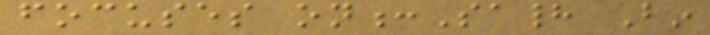focuses on:Sahad Bin
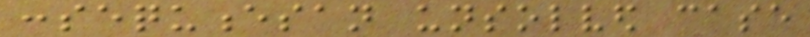consequencesan unsolved case
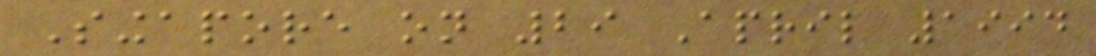Singapore on 29 April 1994
